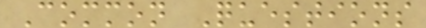Common Questions
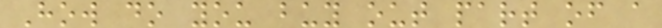How do you buy out part of a
